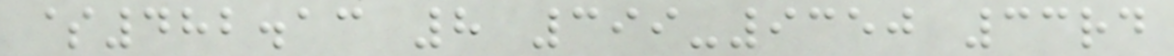$482.13 8 399-9350 33rd
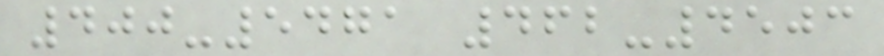400-5471 462-4503
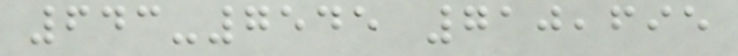643-7545 710,695
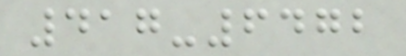417-6472
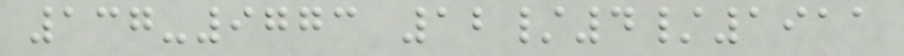137-9773 12/4/1911
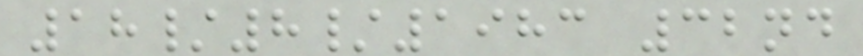18/8/1983 32nd
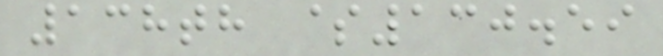138th $130.59
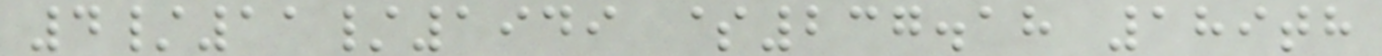4/11/1949 $237.18 189th
